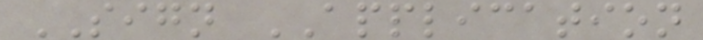SIGN APPLICATION
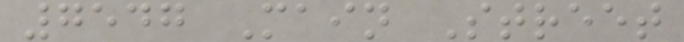7547 Main Street
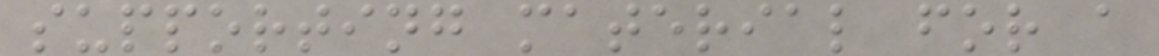supporting material for a
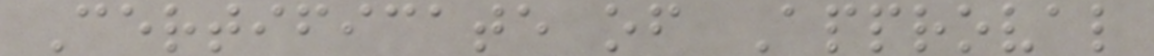Certificate of Approval
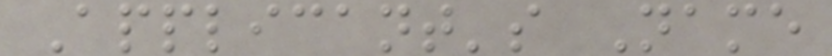Applicant's Name
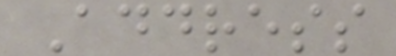Address
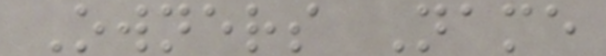Owners Name
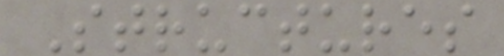Structures
